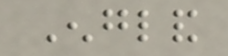England
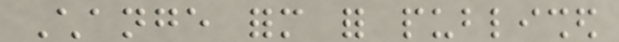Change form for published
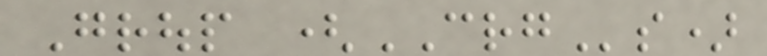Group (CRGs)
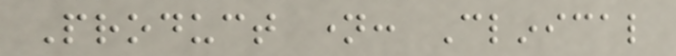Product name: Clinical
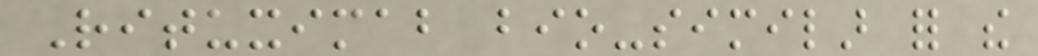Rituximab bio-similar for the
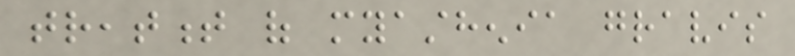treatment of myasthenia gravis
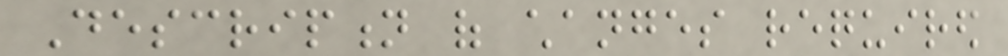Description of changes required
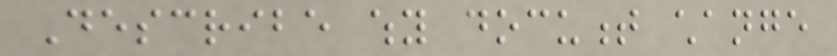Describe why document change
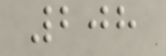208
